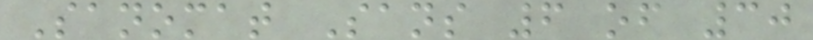Sanomat Sans 6 of 30
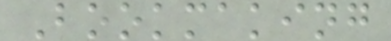Bookmaking
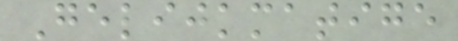Gelijkmatige
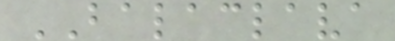BALACLAVA
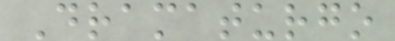Dramaturgo
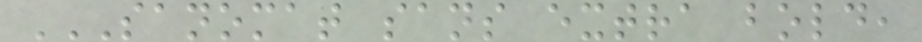SANOMAT SANS EXTRA BOLD,
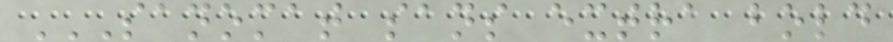SANOMAT SANS EXTRA BOLD
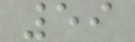59
